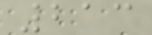213
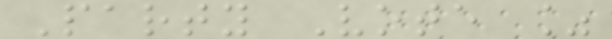Party Vote %
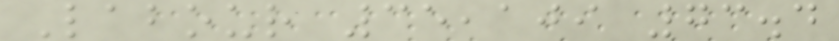Labour 35,109 73.4
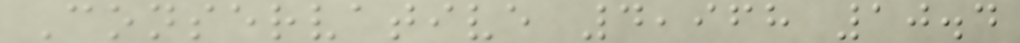Conservative 4,968 10.4
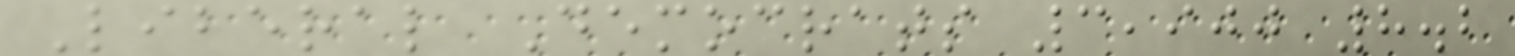Liberal Democrats 3,900 8.2
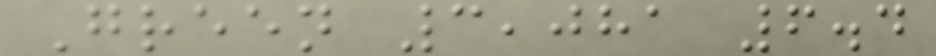Green 3,081 6.4
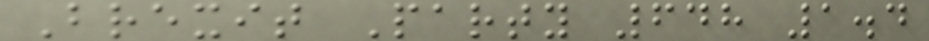Brexit Party 648 1.4
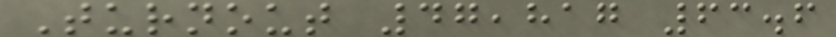Turnout 47,817 63.6
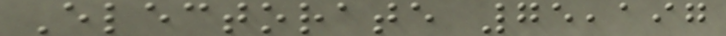Electorate 75,197
